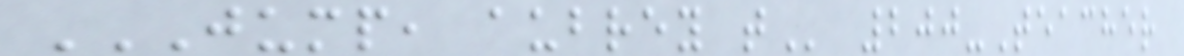JUMP, AUBREY T 200-Teacher
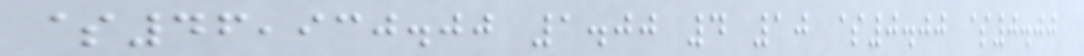$46,930.00 1.00 4 10 $0.00 $0.00
